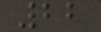22
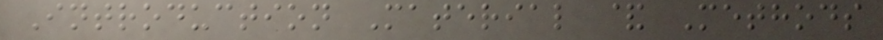Introduction Material & Methods
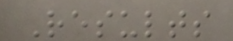Results
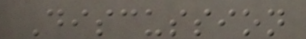Discussion
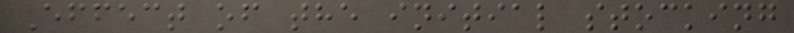Effect of the initial stocking
